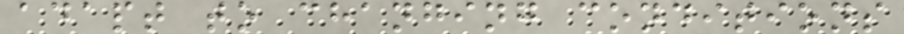adapt to changing conditions
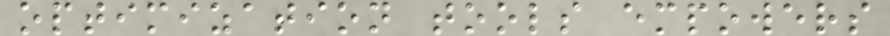optimization tools empowers
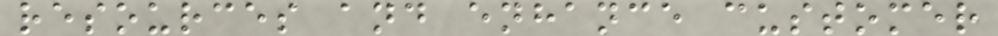resources and enhance customer
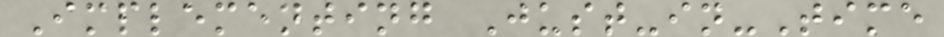Implementing Just-in-Time
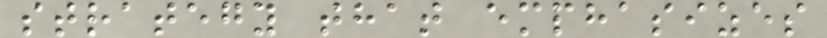strategy that emphasizes
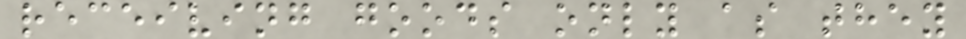receiving goods only as they
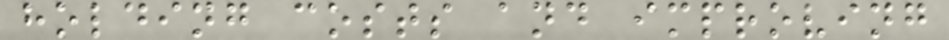holding costs and improving
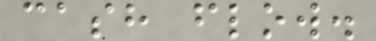cash flow.
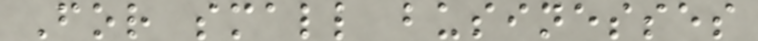For small businesses
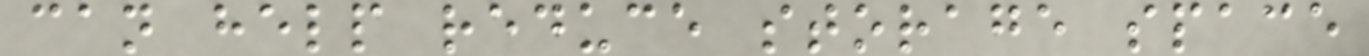can help reduce storage space
